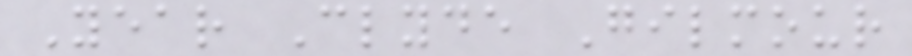Year Clyde Gilmour
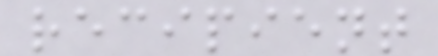recipient
